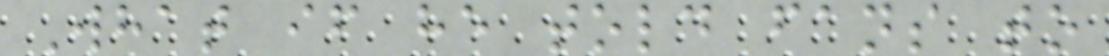What if he told fans to
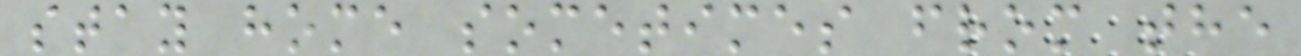stay home sometimes from the
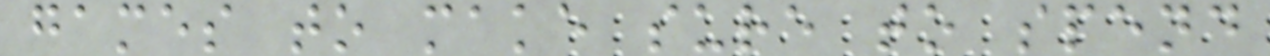games to make sure to spend
